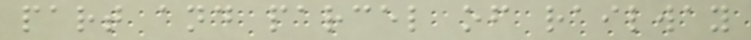part and parcel of railway
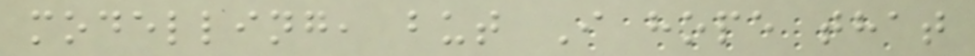modelling, but I hope that
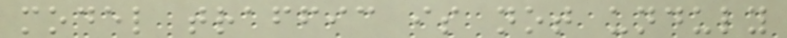model traffic is not unduly
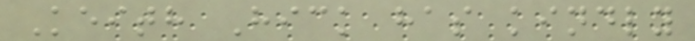Keith Hick has kindly
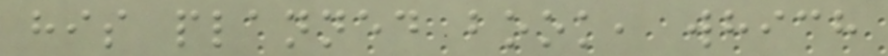his planned book, which
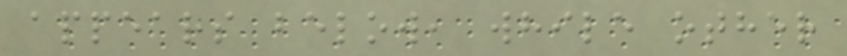appears below, while other
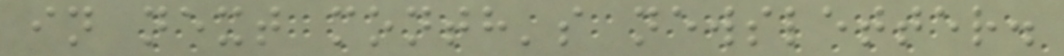in next month's newsletter.
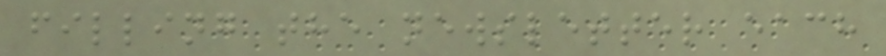filling the newsletter each
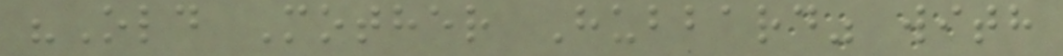"Old Mother Hubbard" with
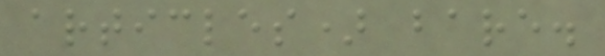articles) bare.
